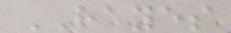HAYES
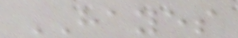HAYES
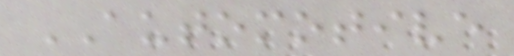AUTOMOTIVE
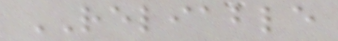RELIABLE
